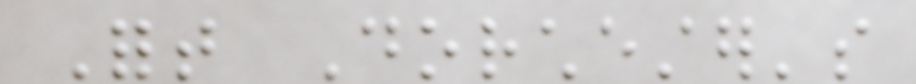Fort Dorchester's
